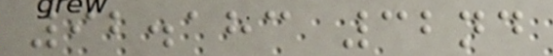92.183 32nd
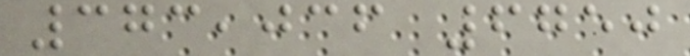373,036 6750
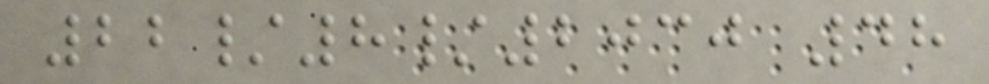22/8/2030 48
